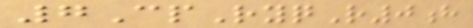7CpRyqR0h
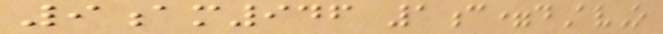9am946 1c=dAvO
